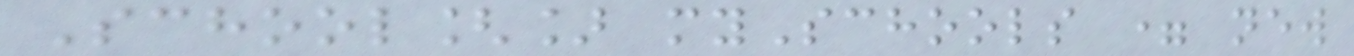School[] mySchools = new
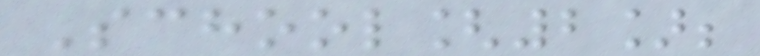School[2];
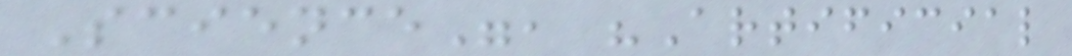Science", "Artificial
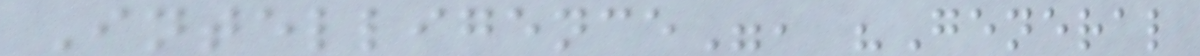Intelligence", "General
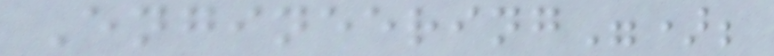Engineering");
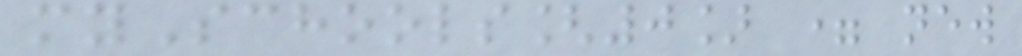mySchools[0] = new
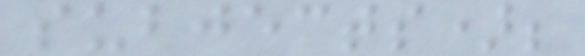subjects);
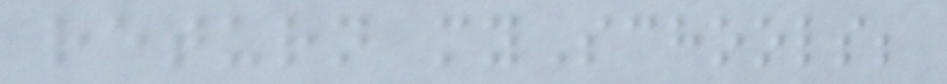return mySchools;
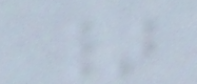}
